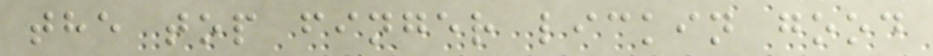the top finger lickin good
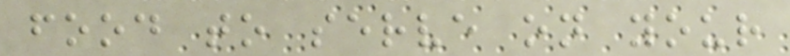food to serve on your
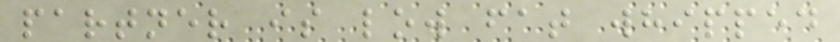partner is low fat whipped
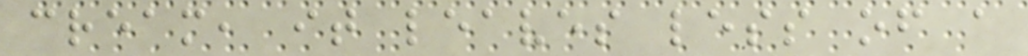cream, it leaves less of a
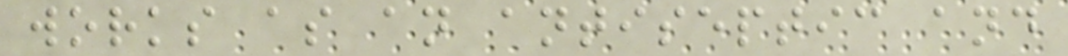works as an antiseptic and
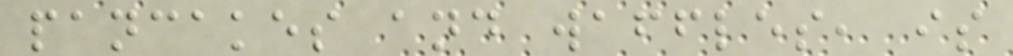pancakes and waffles, is
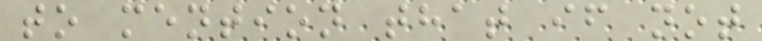to mention that if not
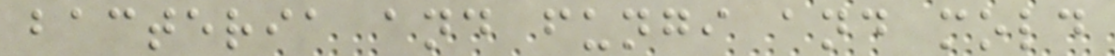bacteria and fungi and mold
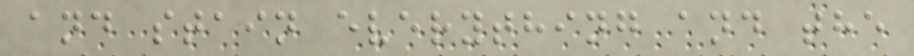and stain everything and the
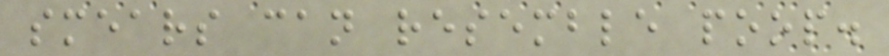smears can resemble poop.
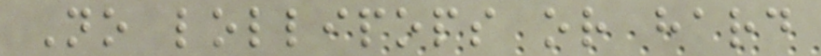No lollipops or hard
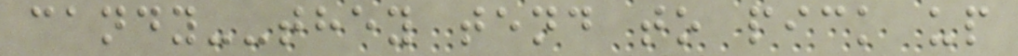candy--they tend to pick up
